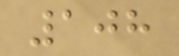108
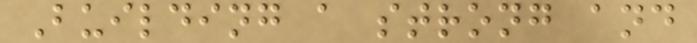Building a strong and
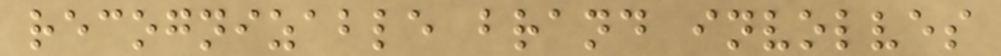recognizable brand involves
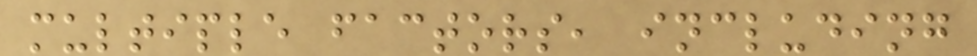multiple factors, including
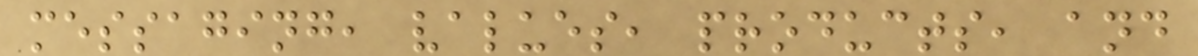messaging, values, products, and
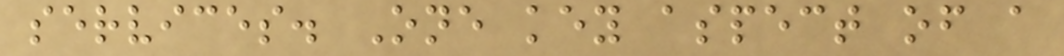services. One key aspect of a
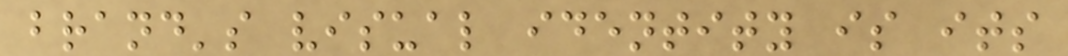brand's visual identity is its
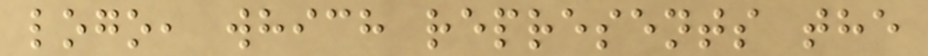logo, which represents the
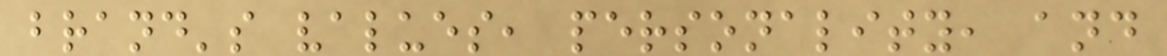brand's values, personality, and
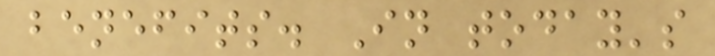benefits. In today's
